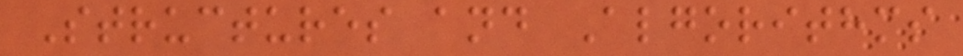Structures and Algorithms
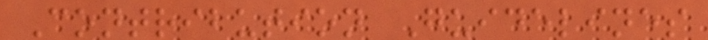Contribution Guidelines
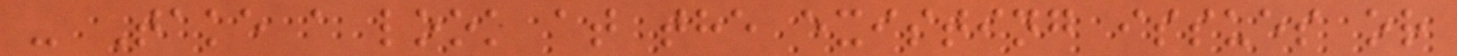- Take a look at the existing issues or
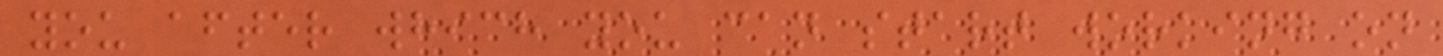you after which you can start working on
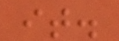it.
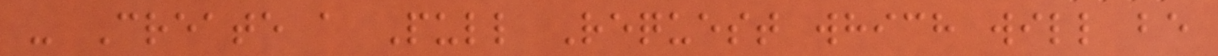- Create a Pull Request which will be
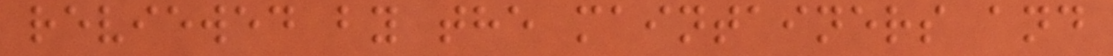reviewed by the maintainers and
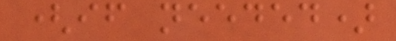(if needed)
